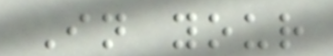In your
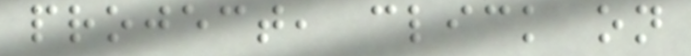project, click on
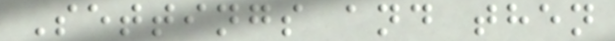Settings and then
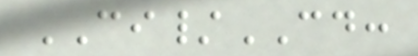CI/CD:
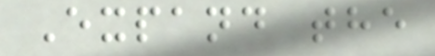Expand the
